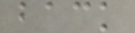back
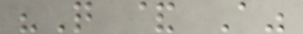"Q & A"
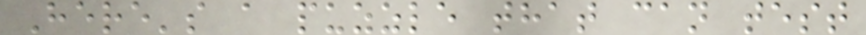Here's a puzzle that can test
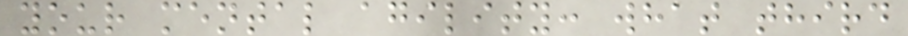your mental agility: what third
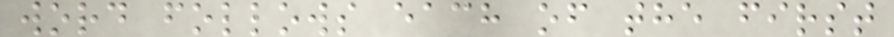word follows each of the first
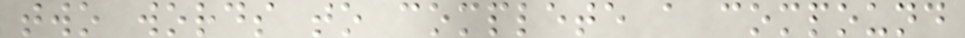two words to complete a compound
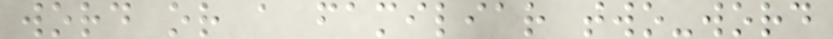word or a familiar two-word
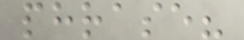phrase?
